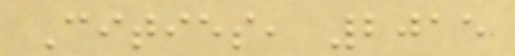Cities, 2015
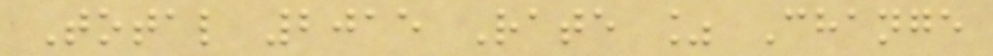Total 2015 Rate % Change
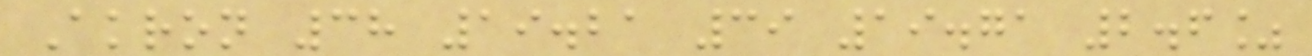Akron 38 19.21 39 19.71 2.6%
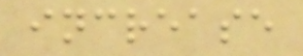increase
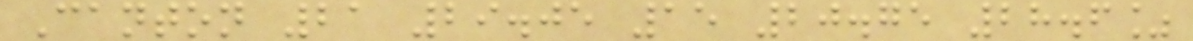Canton 21 29.05 15 20.75 28.6%
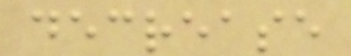decrease
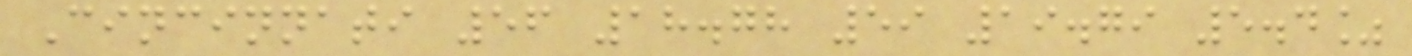Cincinnati 56 18.78 59 19.79 5.4%
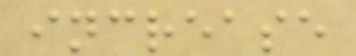increase
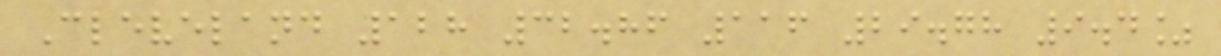Cleveland 128 32.86 116 29.78 9.4%
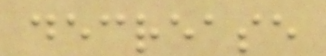decrease
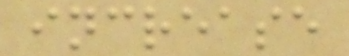increase
